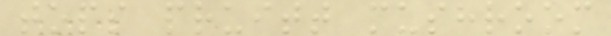tops pruitt mushroom
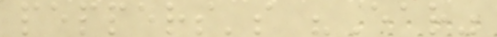peppers's "Ear"
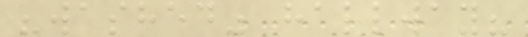"washed" hallway?
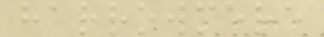harrowmere
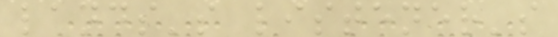lands's listener's
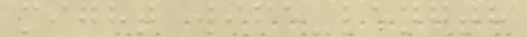might wife-length
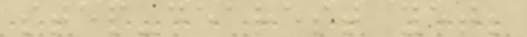step-dearest yet;
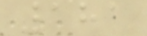181
